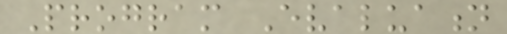Program Evaluation
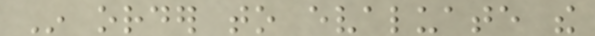In order to evaluate the
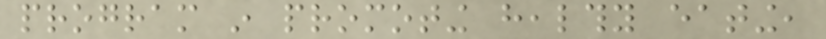program in promoting healthy eating,
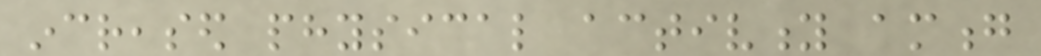increased physical activity among
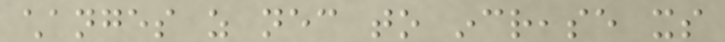changes as necessary to increase its
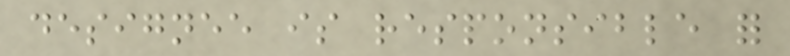designee is responsible for
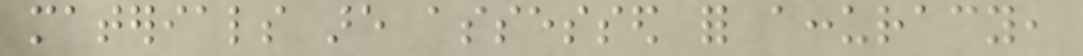materials are assessed for accuracy,
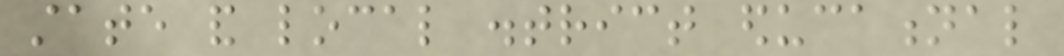state and local district educational
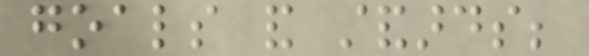goals and standards;
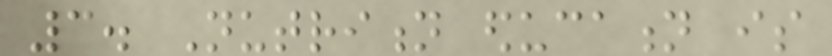3. Nutrition education is
